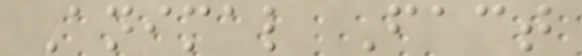Animal Fact
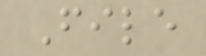File
